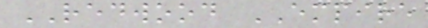REDWOOD EMPIRE
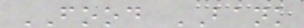FOOD BANK
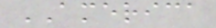AMERICA
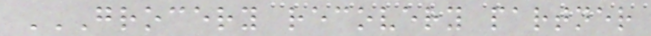GROCERY RECOVERY PARTNER
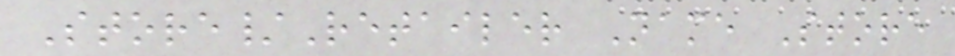Store/Retailer Name Store
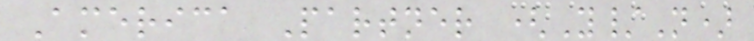America Partner (Y/N)
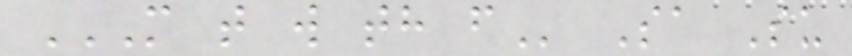M T W TH F Sa Su
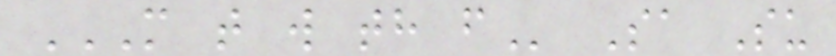M T W TH F Sa Su
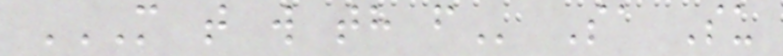M T W TH F Sa Su
